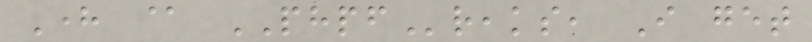Here @ PHPFreaks, I get
